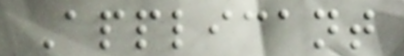Applicant
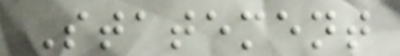Statement
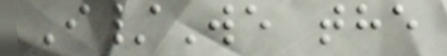I/We the
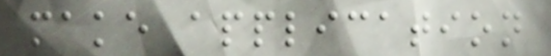make application
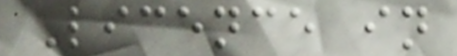Licence in
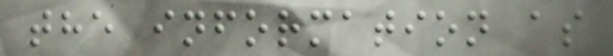the information as
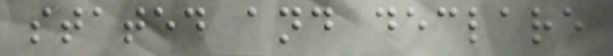stated and declare
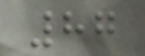87
